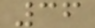36
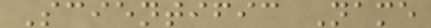Scientific Name
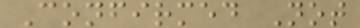Confirmed Not
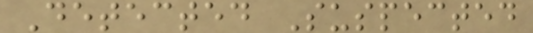Detected Suspected
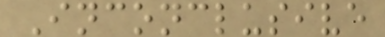Inconclusive
